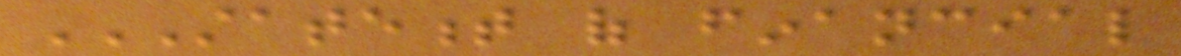STATEMENT OF FINANCIAL
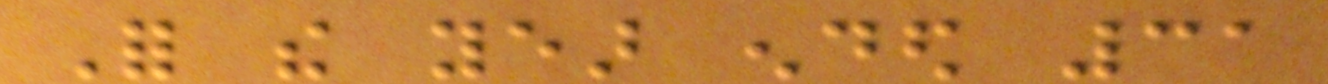For the year ended 31
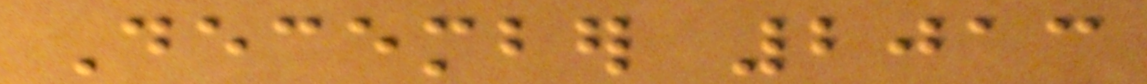December 2013
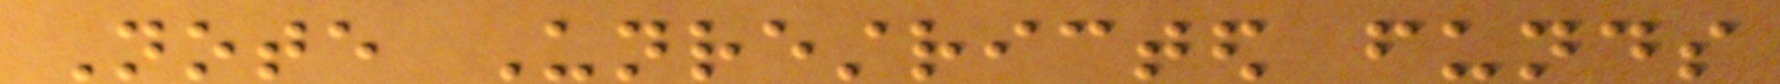Note Unrestricted funds
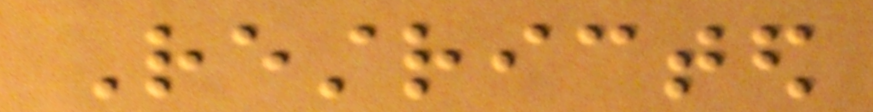Restricted
